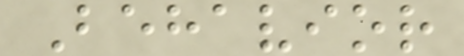Behavior
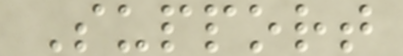Support
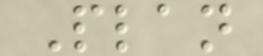Plan
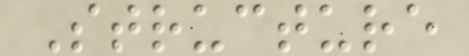Structure
